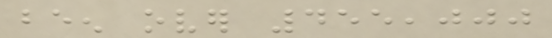been over 455,000
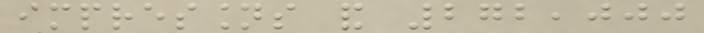impressions and 272,000
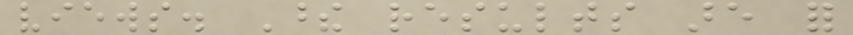views. These results are for
